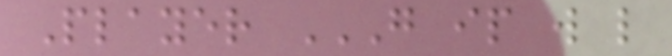Player G IP W L
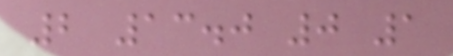2 13.0 0 1
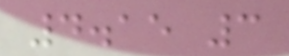4.15 3
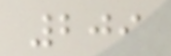209
